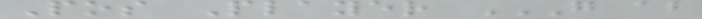Pos Player G AB
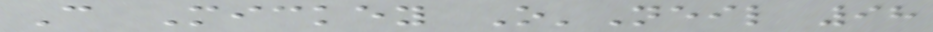C Mickey O'Neil 98
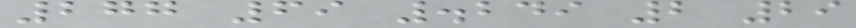277 69 .249 2 29
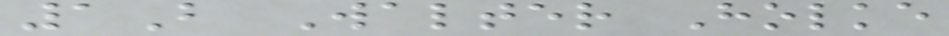1B Walter Holke
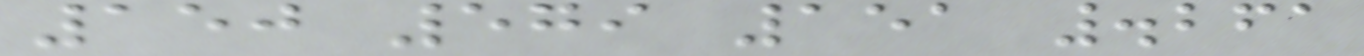150 579 151 .261
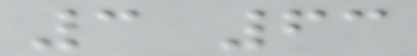3 63
